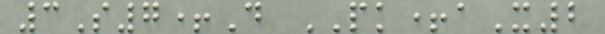3S7+D PK+aX2
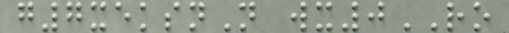g7xeksnN wx0RO
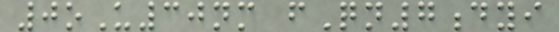0oU30nm fQn7dyi
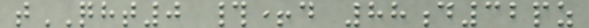tQHT0 #+d 88d32pz
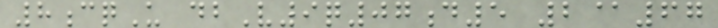8cqU dbV9q07d5 2@67
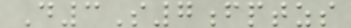D3S7fptzs
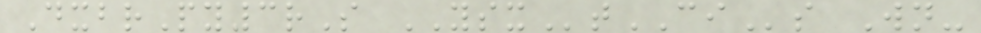DxbrPy3rS YSXtCIs Wn-
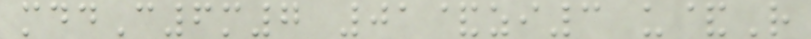mddC6m7 01&zi3 u&R
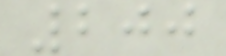200
